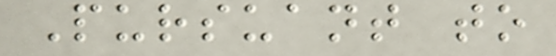Pursuant to
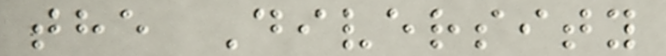the Diversity
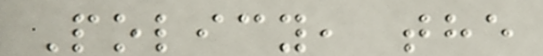Policy, the
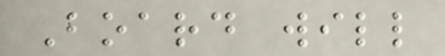Board will
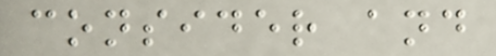consider and
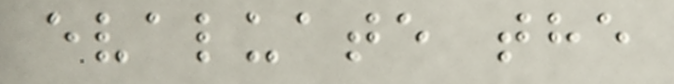evaluate the
